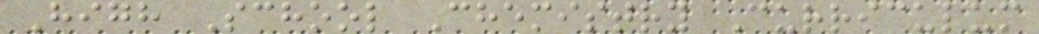High School Chemistry Curriculum
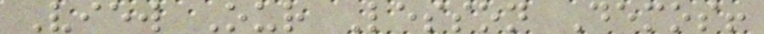View Our Lesson Demos!
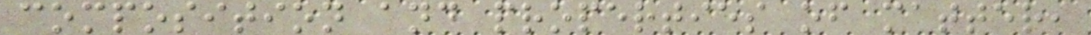composition and properties of matter,
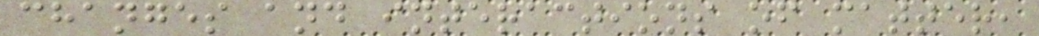changes and interactions of matter,
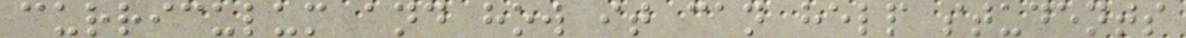curriculum and how it can help students
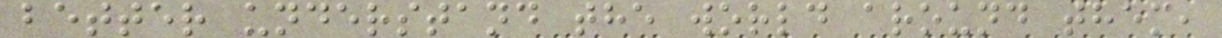better understand the world around them,
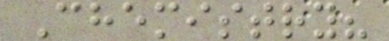Chemistry?
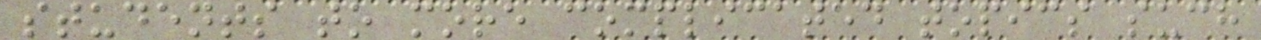students to more complicated topics such
